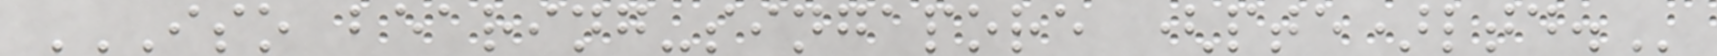ISO BEARING-SINGAPORE (PTE)LTD.
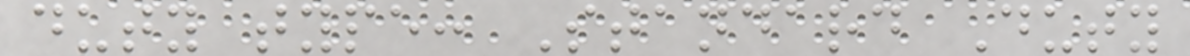duty type: Standard Duty
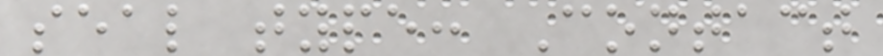seal type: Contact
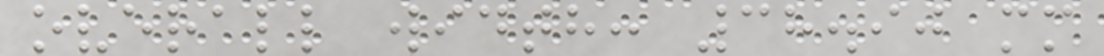overall width: 38.90 mm
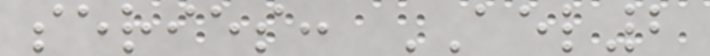series: AEL2
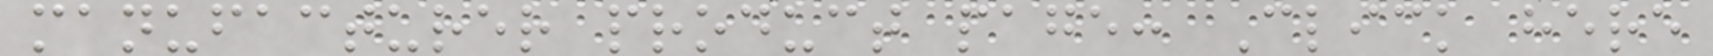manufacturer product page: Click here
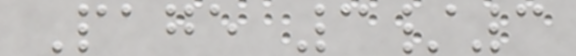Page 3/3
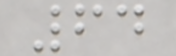64
